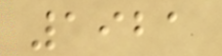1921
